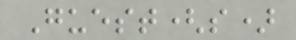Guest(s)
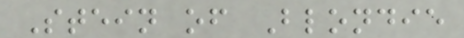Stein of Blondie
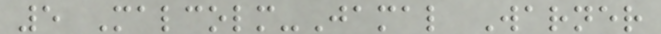5 Malcolm-Jamal Warner
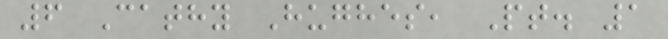6 Cathy Hughes, Pt. 1
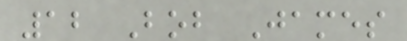12 Bob James
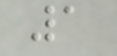1
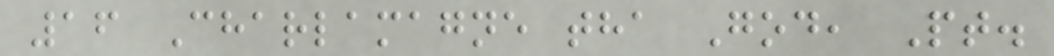16 Charlamagne tha God, Pt.
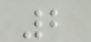2
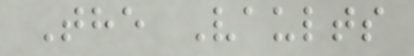The Vaults
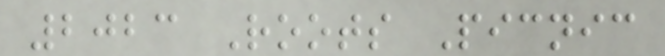2023 Roots Picnic
